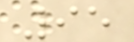95
